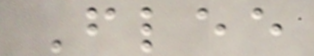Flee
